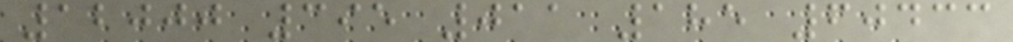12000 395 011 185 60433
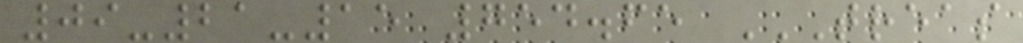09-21-15 754.65 TREAS
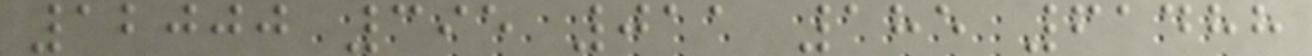12000 395 011 185 61488
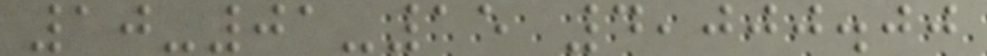10-01-15 4,000.00
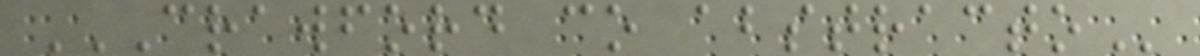CRAWFORD CO ABSTRACTO
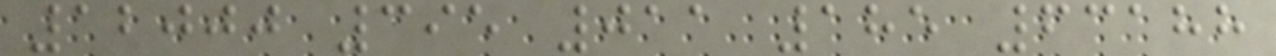12000 395 011 185 63188
